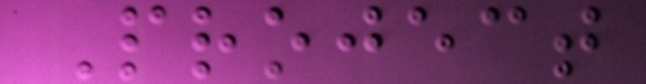Project
